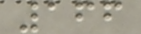166
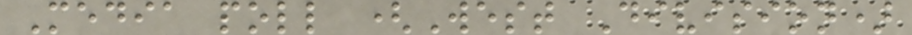Media poll (West Division)
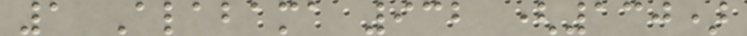1 Alabama 932 (130)
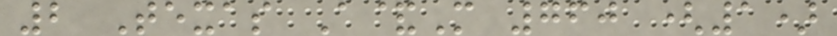2 Texas A&M 760 (1)
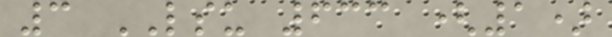3 LSU 633 (1)
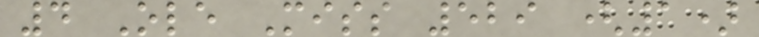4 Ole Miss 529 (1)
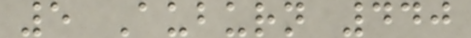5 Auburn 440
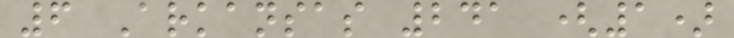6 Arkansas 241 (1)
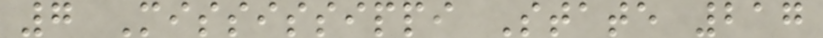7 Mississippi State 217
